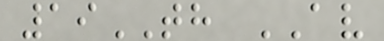19TH AV
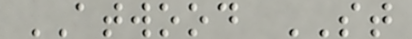ATWOOD ST
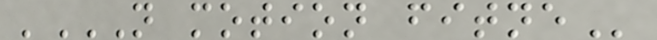'N MOTION FITNE
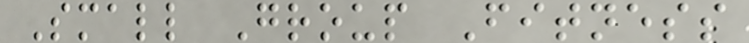Small Group Fitness
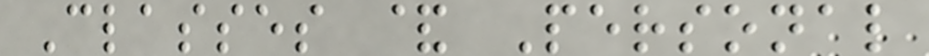Classes & Personal
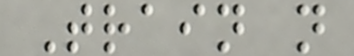Train n
